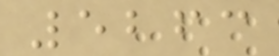5263
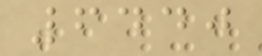6440
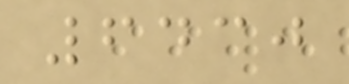6430
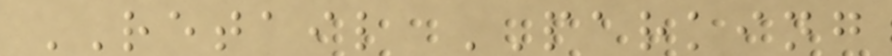RETAIL PARKING
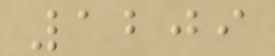1209
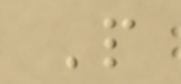P
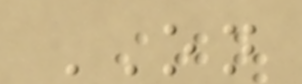ON
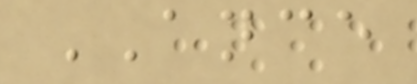ANCE
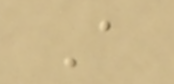A
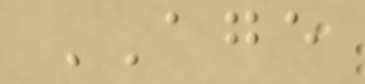AGE
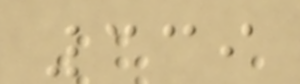339
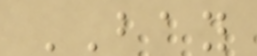BAY
